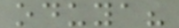oduya?
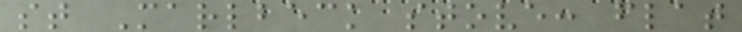st Marlbeck stove: flat
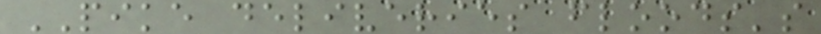PIKE deliveries floods's
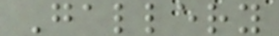Gallery
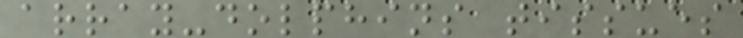array-dolphins tissues
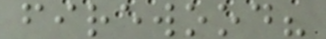firewood?
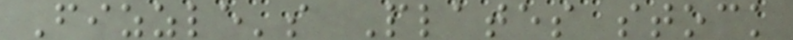Fizzle's Plates stock
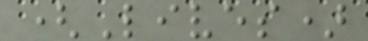(Lives)
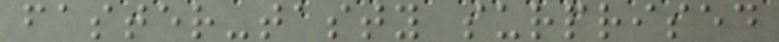faster-tasty surprised
